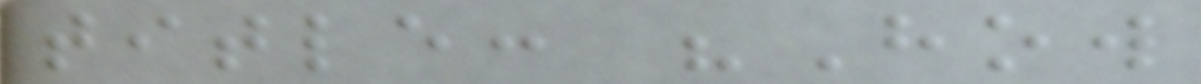title: "How
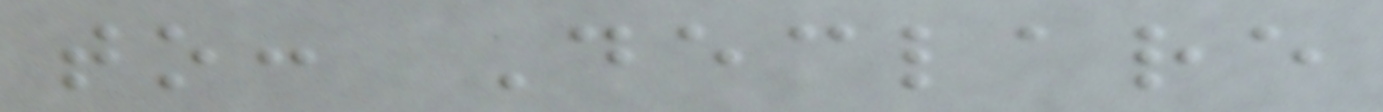to: Declare
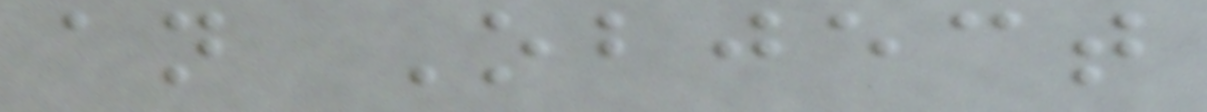an Object
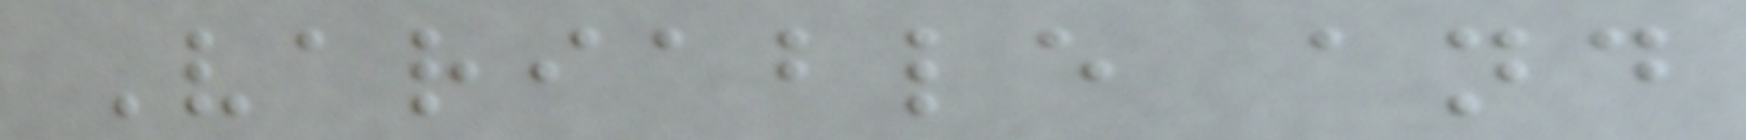Variable and
